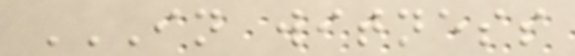IN WITNESS
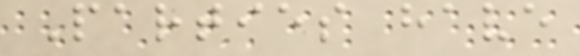Parties have
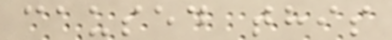caused this
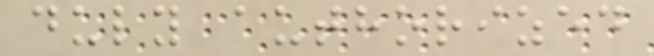duly authorized
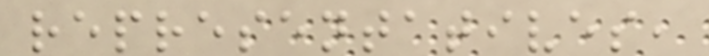representatives,
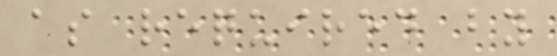as required by
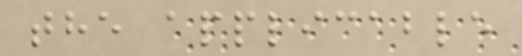the applicable
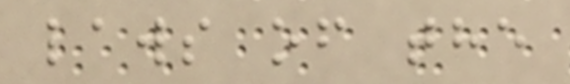laws of the
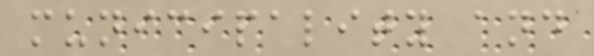municipality and
